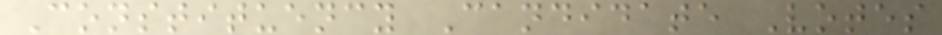Constituency Candidate Votes
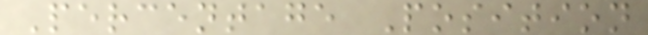Percentage Position
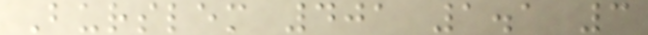Burslem 401 1.1 3
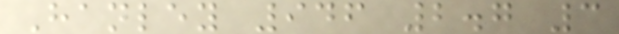Hanley 946 2.7 3
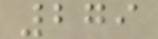279
